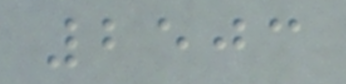2503
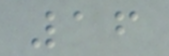16
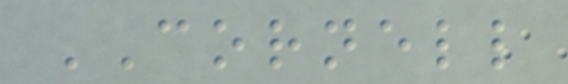CORNELL
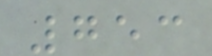753
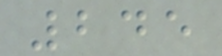245
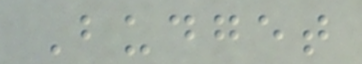Budget
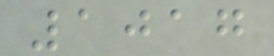1017
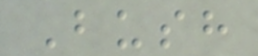Bush
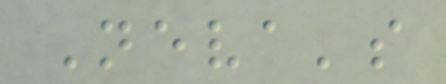Neva's
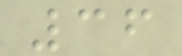36
